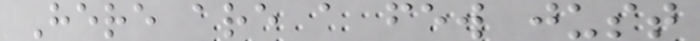Here are a few just
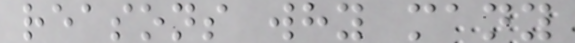reasons why many
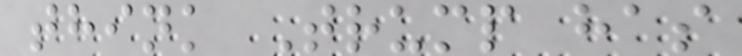think Trump has
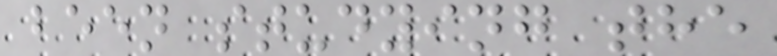been studying the
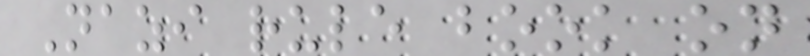Nazi rule book on
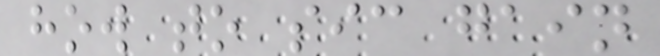how to sic gain
